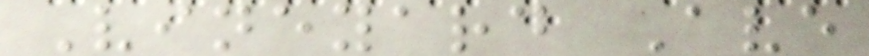Vineyard Ave
